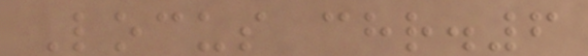Locus chr.6
